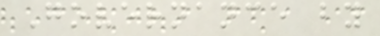Governance by
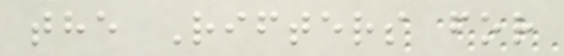the Rifters for
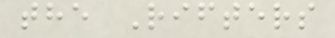the Rifters
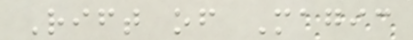Rift of Magic
